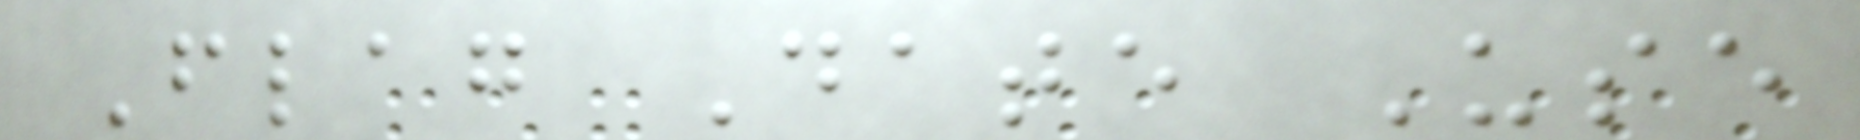Flag Date Use
